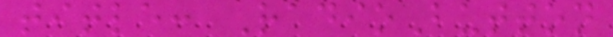title: RadioButton
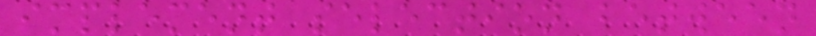implement selection between
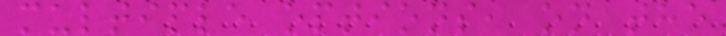multiple options, on the
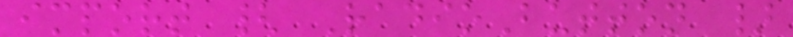import { RadioButton }
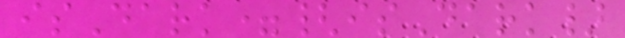isDark={isDark}
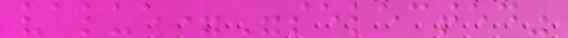value="selected"
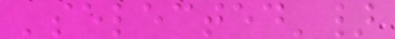'selected'}
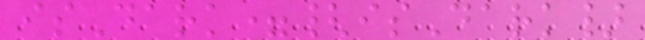isDark={isDark}
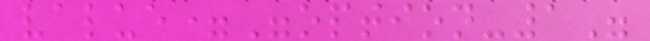value="option-1"
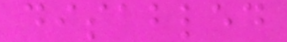disabled
